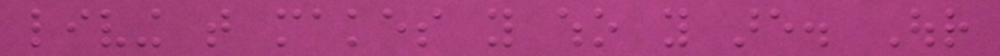living that makes you who you are. Our
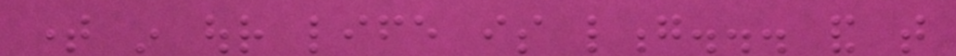time in our life is long... and that
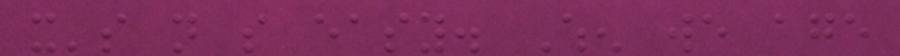it's not so easy. When we age
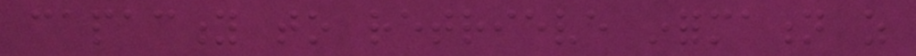capacity to retrieve information as
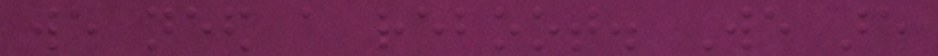we need a reboot. We are
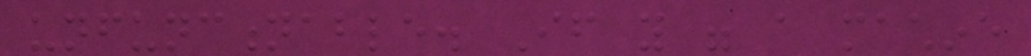unfunctionable. If you were a machine
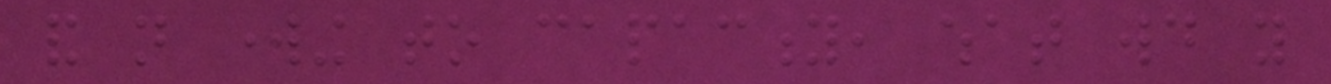and not working to capacity, what would you
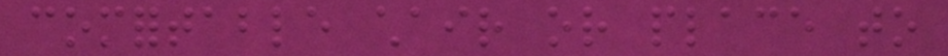comfortable chair or place to
